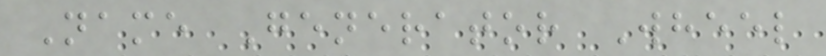Name Generator Wheel
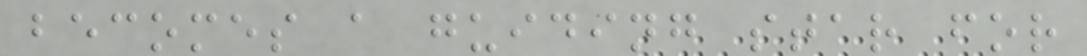becomes a guiding star for
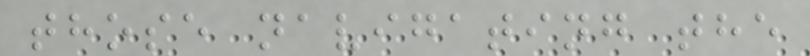those navigating the
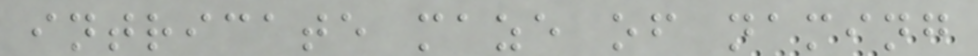intricate maze of naming
